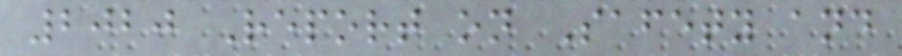2020 Report on Safety and
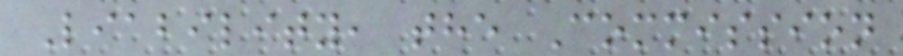Liability, the Commission
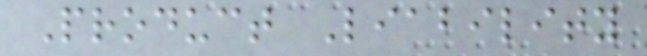Product Liability
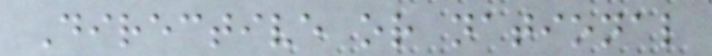Directive or national
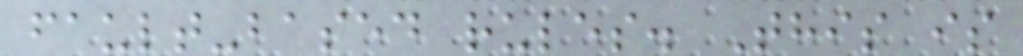fault-based rules. This is
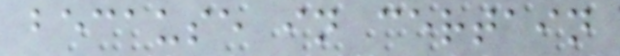because in certain
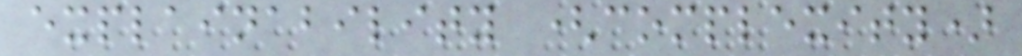explainability (complexity)
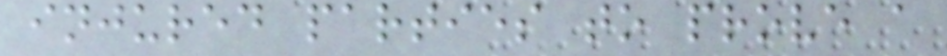injured parties to prove a
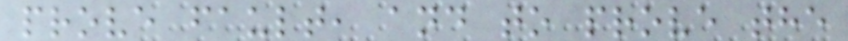prove fault, and to prove the
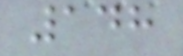148
